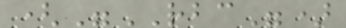("RBC")
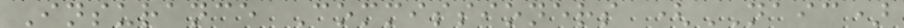Insurance Commissioners (NAIC)
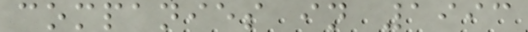companies in 1993
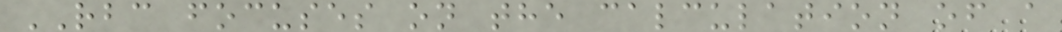RBC focuses on the calculation of a
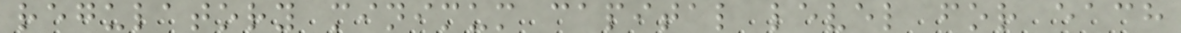regulatory minimum capital level for each
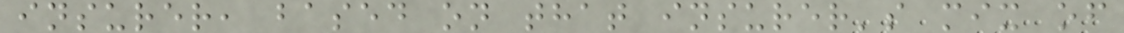insurer, based on that insurer's mix of
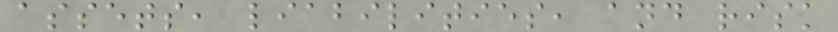assets, liabilities, and risk
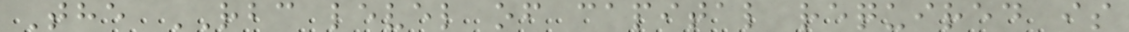The RBC level of capital required is
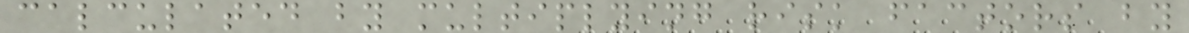calculated by multiplying risk factors by
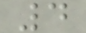4
